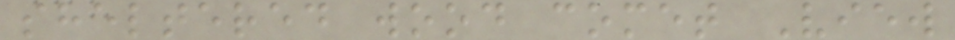sheltered wood comet View
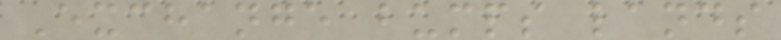Exchange bumps lands
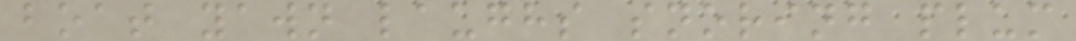boat yawn laughs snoring plum
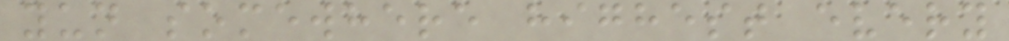yun somewhere highest every
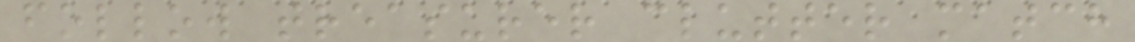follow treasurer clutter match
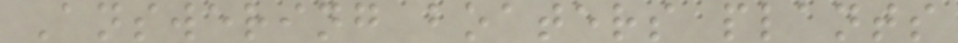Answering boaters plants
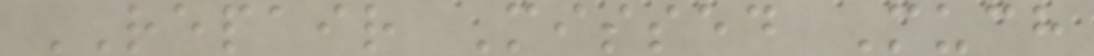REPAIR Missed Much
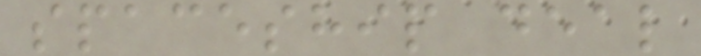spaceship deal
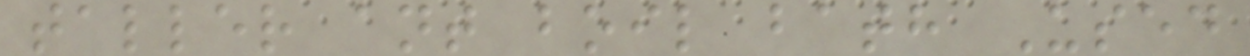taller ant boil bath Used
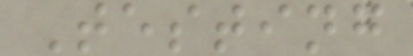Testing
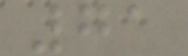71
